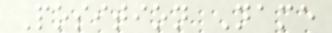Position Name
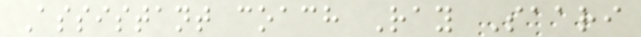Assistant coach Ray Saari
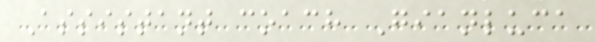Assistant coach Gianluca
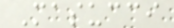Masucci
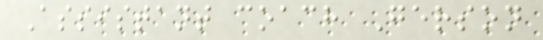Assistant coach Gerson
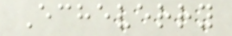Echeverry
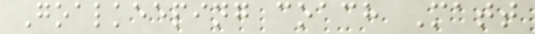Goalkeeping coach Matt
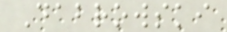Dabrowski
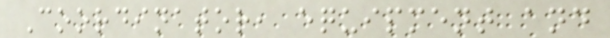Coordinator, equipment and
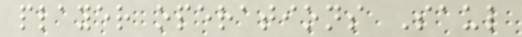player operations Saul
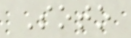Soto
